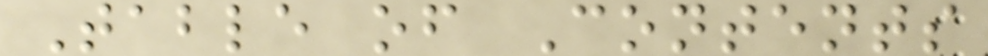Table of Contents
